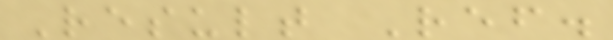Result Ref.
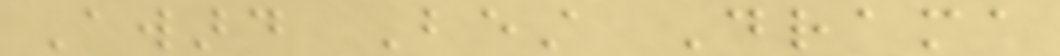Award Best Drama
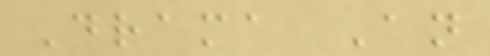Drama An
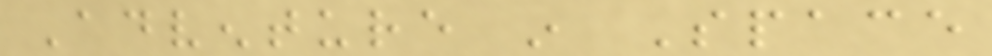Adventure in Space
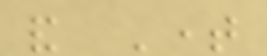and Time
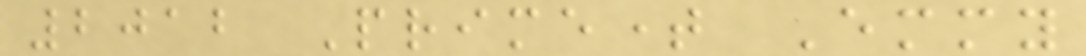2012 Primetime Emmy
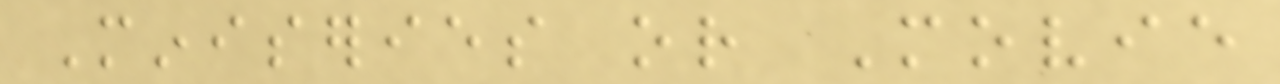Miniseries or Movie
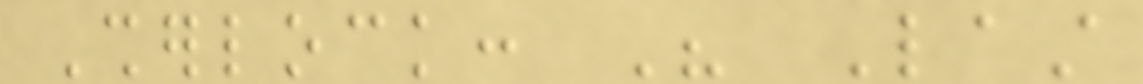Sherlock: His Last
